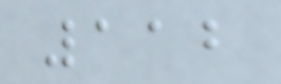112
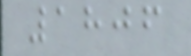1806
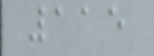115
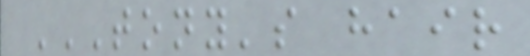TONY'S HAIR
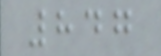847
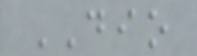DIO
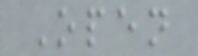Open
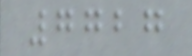7727
